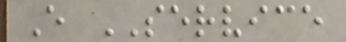E SERVICE
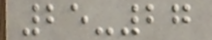25-27
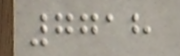7718
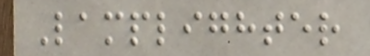Lamplighter
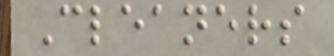Cleaners
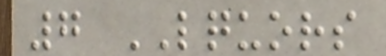7 LQUORS
